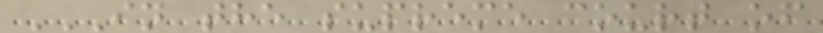IN THE SUPREME COURT OF
